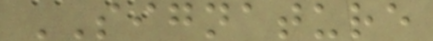SIGNATURE
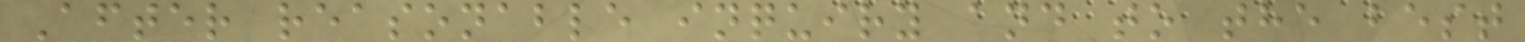After reasonable inquiry and to the best
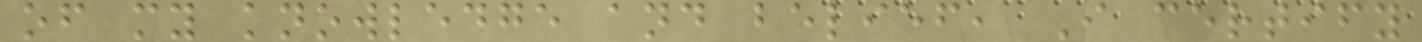of my knowledge and belief, I certify
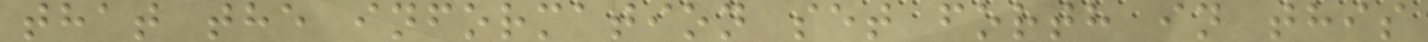that the information set forth in this
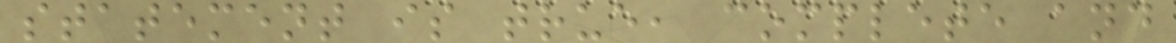statement is true, complete and
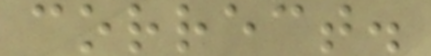correct.
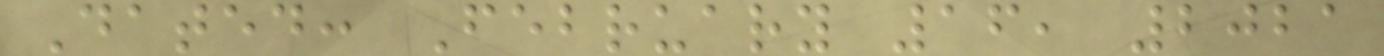Dated: February 16, 2021
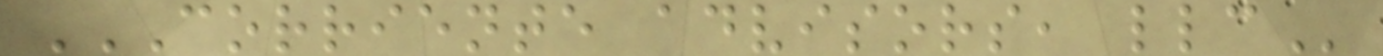CORRIENTE ADVISORS, LLC
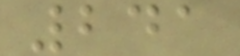241
